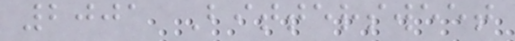2001 Bittersweet
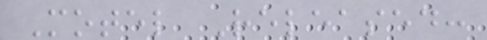Motel Released:
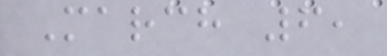March 6,
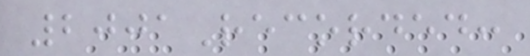2001Recorded:
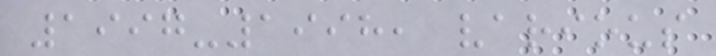1997-1998, various
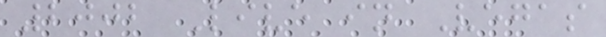2002 Live in Vegas
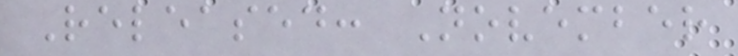Released: November
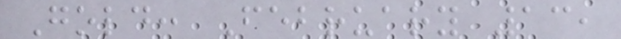Gold: February 13,
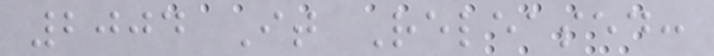2004 It Released:
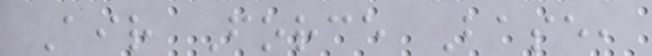Air Force Base,
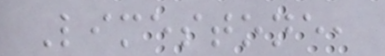Limestone,
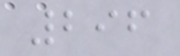296
